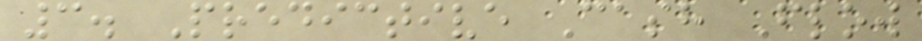3. Predictive Cash Flow
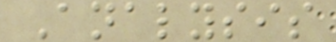Analysis
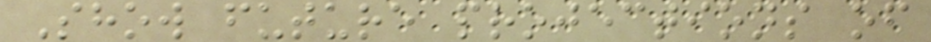Show future projections of
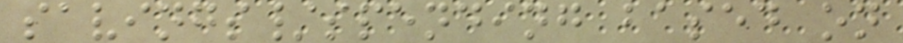savings/spending based on
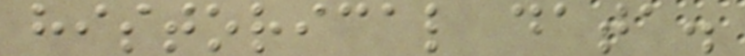historical data.
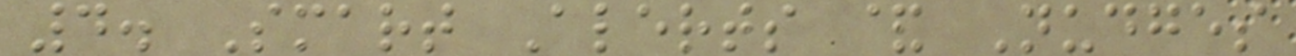4. Smart Alerts & Nudges
